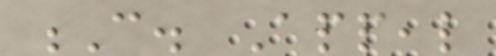C. Appeal
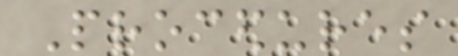Procedures
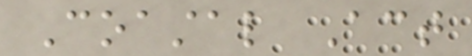Coastal Act
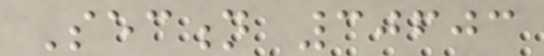Section 30603
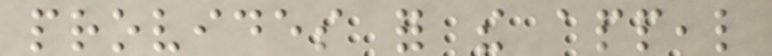provides for the appeal
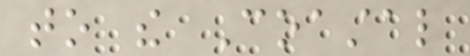to the Coastal
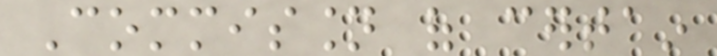Commission of certain
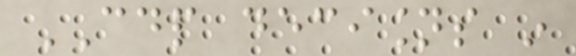CDP decisions in
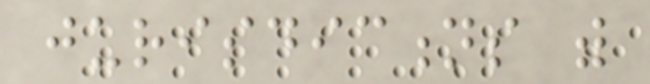jurisdictions with
